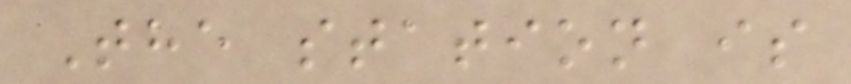The station is
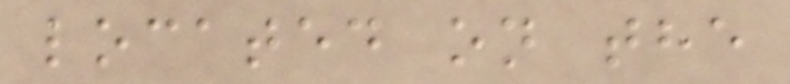located on the
